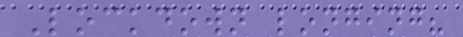Lockdown longing?
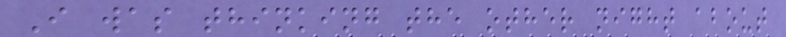I was thinking the other night about
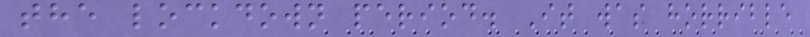the lockdown period. It was horrible
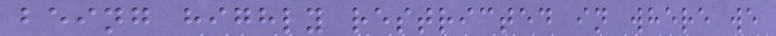being highly restricted in where we
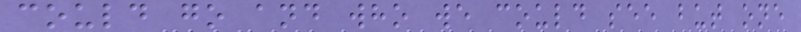could go and who we could see but one
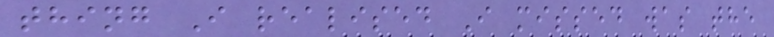thing I realised I missed was the
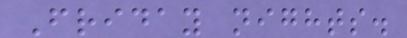Friday nights.
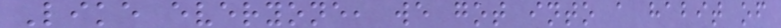Like everyone, we got into a habit of
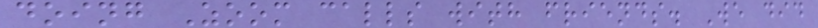doing Zoom calls with friends. We did
